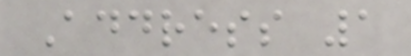Address 1
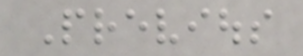Previous
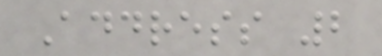Address 2
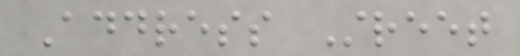Address Street
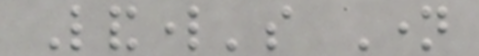Landlord's Name
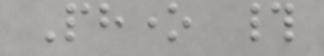Phone #
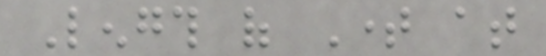Length of Time at
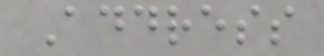Address
